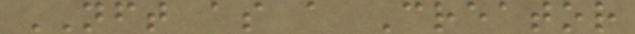NFT as a Creator
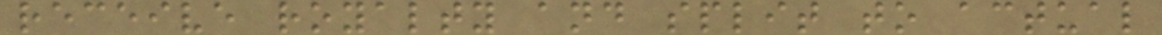receive royalty and split to actual
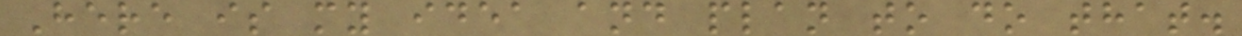Here is my idea and plan to do that.
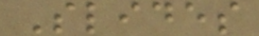Slides
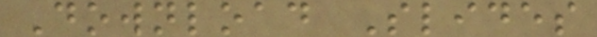Download Slides
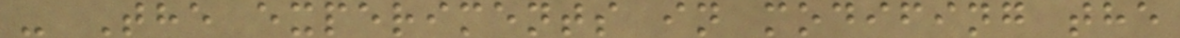- The experiments in modifing the
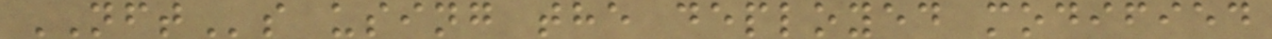NFTs using the deployed modified
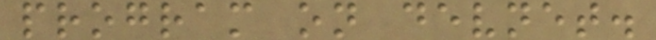program on devnet.
